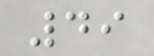49
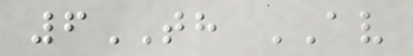6TH AV
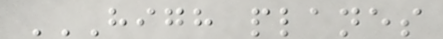HIGH PLANES
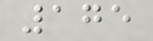175
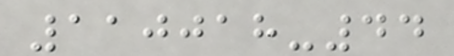110018-44
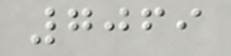7069
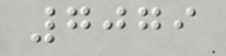7079
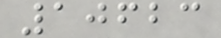10623
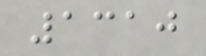1310
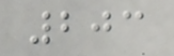203
